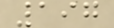197
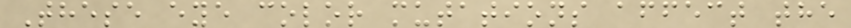These eye color mutations affect the
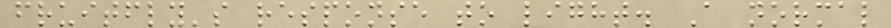fruitfly's response to light. A normal
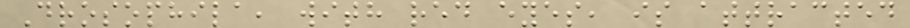Drosophila, with red eyes, is attracted
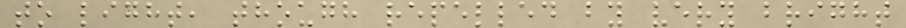to light, though repelled by very bright
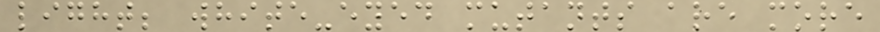light; white-eyed mutants are more
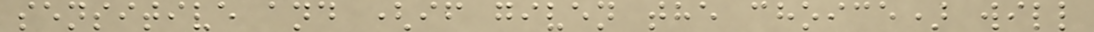sensitive and (if given the choice) will
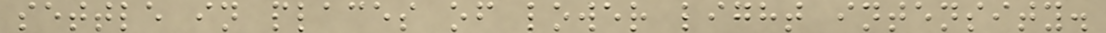settle in places of lower light intensity.
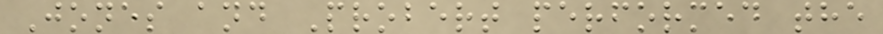Jones and Probert performed the
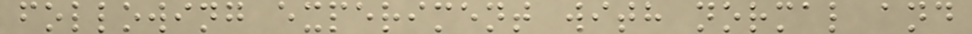following experiment with normal and
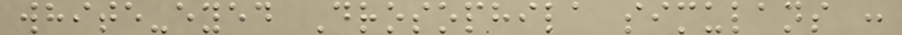white-eyed Drosophila simulans :
